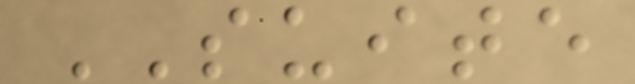SUITE
